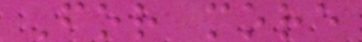For more
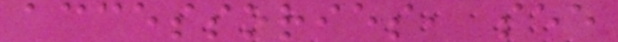accessories, see
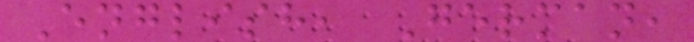English, German,
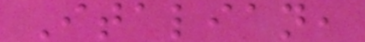Italian,
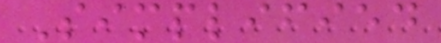Simplified
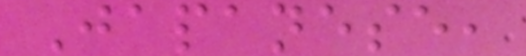Japanese,
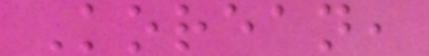Korean,
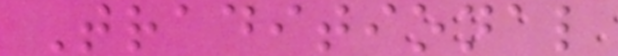Traditional
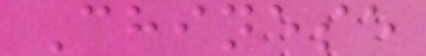Chinese
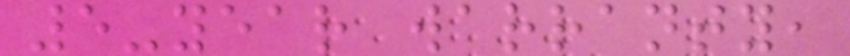5-year warranty,
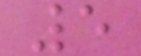5
